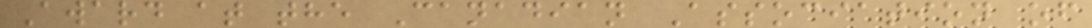Award at the Canadian Association of
